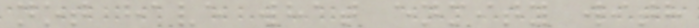not have what enmity with
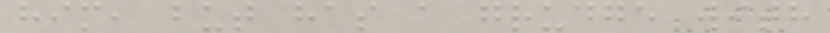him, but has a grudge with
